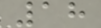18
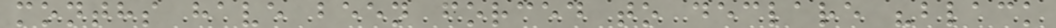months have been forced to declare "black
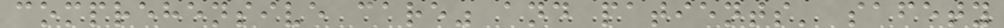comprehensive care" and patients' safety
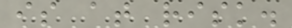is at risk.
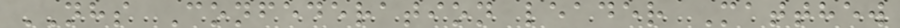NHS Confederation leader Matthew
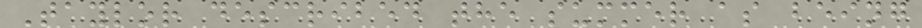Taylor described the summer as being
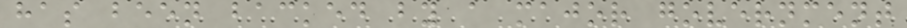has been backed by a major government
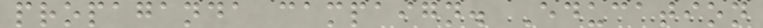propaganda campaign. Education
